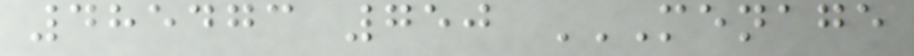485473 750 MENAGE
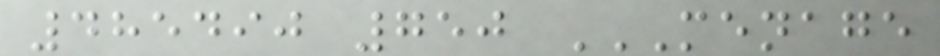485490 750 MENAGE
